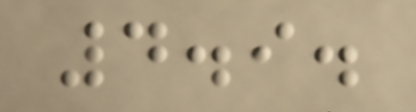4.9.
